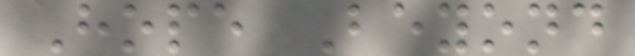Hope Beyond
